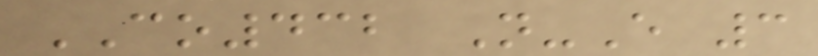CO432 N-E 3
